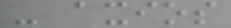- axios
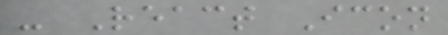- React Icon
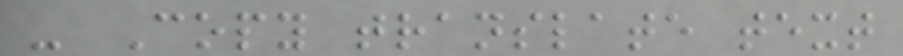- Copy translate text
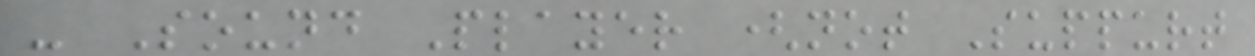- Sound Player (not Suppurt
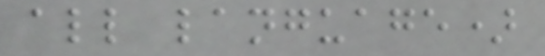all language)
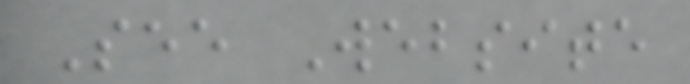See Website
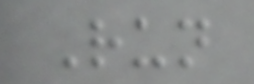Run
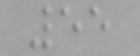55
